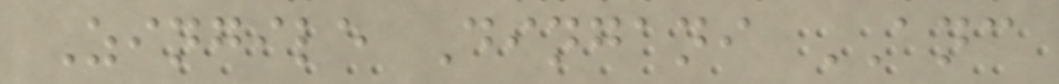Zingile Dingani ANC
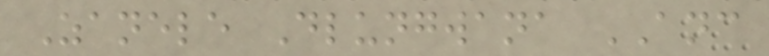Zanele Dlungwana ANC
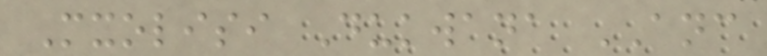Mxolisi Dukwana ANC
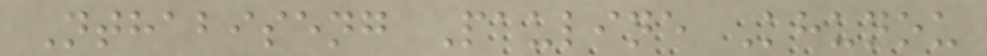Nthabiseng Pauline Khunou
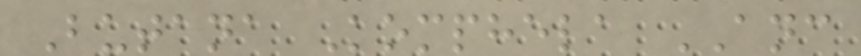Butana Komphela ANC
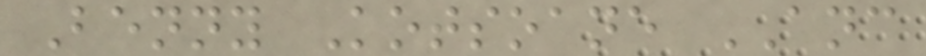Benny Kotsoane ANC
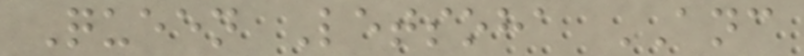Queen Letsoha ANC
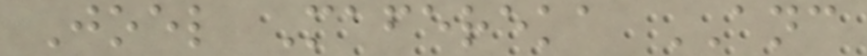Joel Mafereka ANC
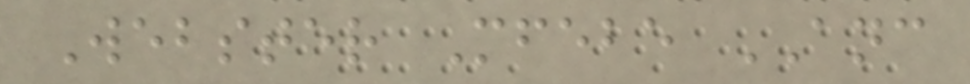Webster Mfebe ANC
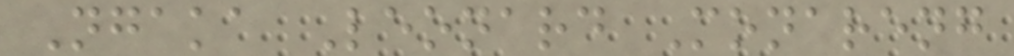Ngaka Leonard Monareng
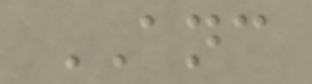ANC
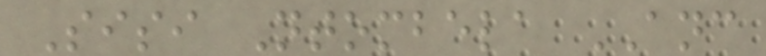Sisi Ntombela ANC
